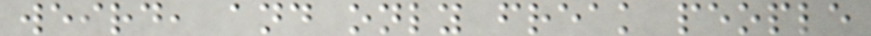weird, and only freak people
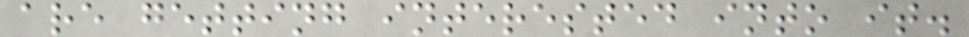are getting interested into it.
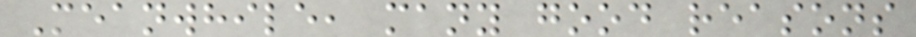Meanwhile, many good reasons
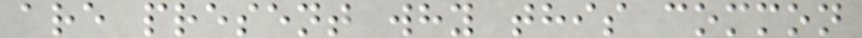are present why this common
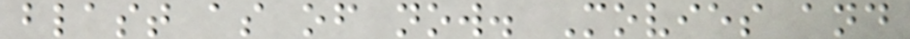blast as of now. Movies and
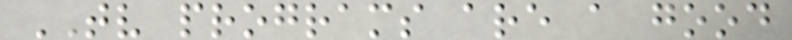TV programs are a good
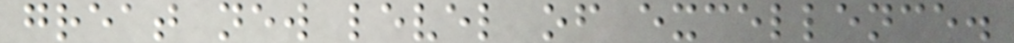great new level of excellence.
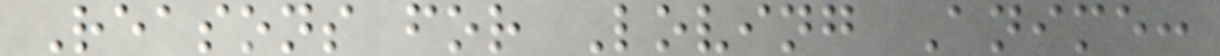Reasons for Loving Anime:
